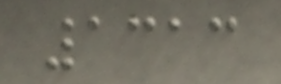1313
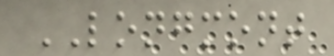LONGMONT
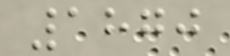1870
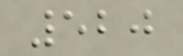520
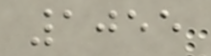1055
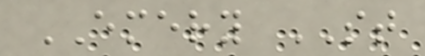EMERY ST
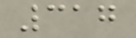317
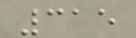315
